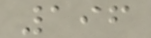196
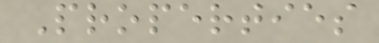Properties
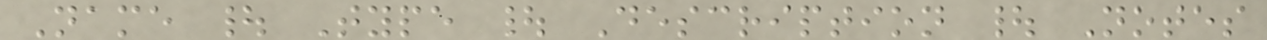Name | Type | Description | Notes
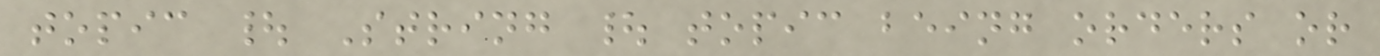topic | String | topic being orders or
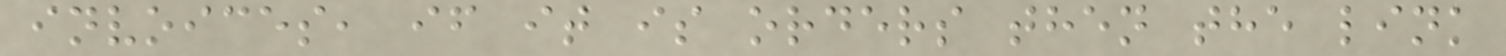invoices, if it is orders then the link
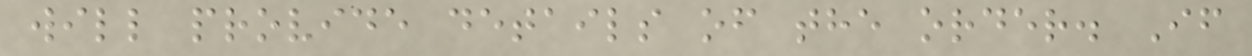will provide details of the order. If
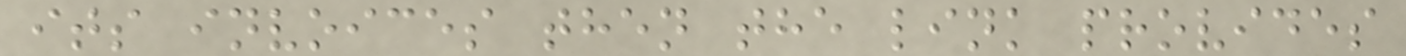its invoices then the link provides
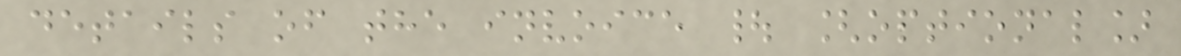details of the invoice | [optional]
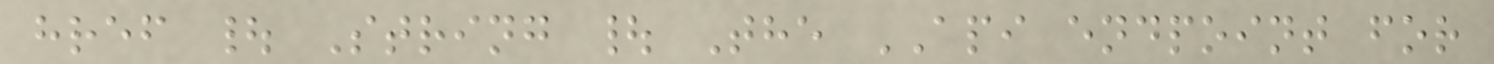href | String | The API endpoint for
